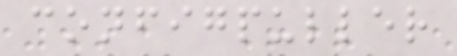configpuller
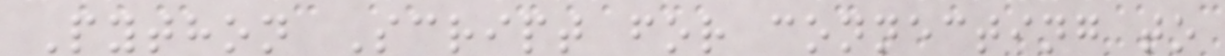Python Script for connecting to
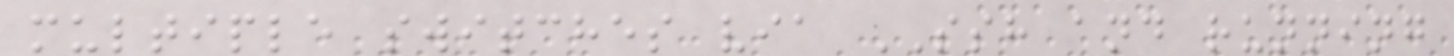multiple switches via SSH and running
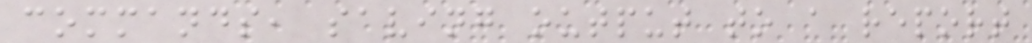commands, saving output to a report
